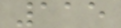115
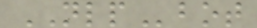NLPbot
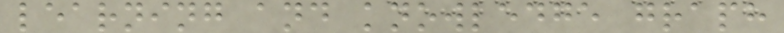learning and knowledge graph
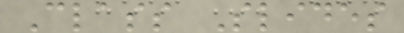Class Slides
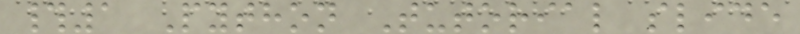#1 Python Tutorial slide
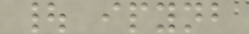| ipynb
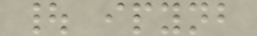| ipynb
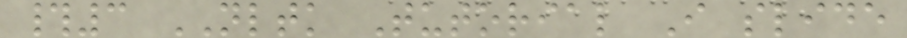#3 NLTK Tutorial I slide
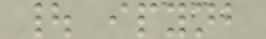| ipynb
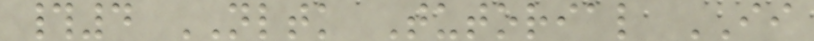#4 NLTK Tutorial II
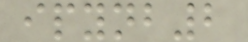ipynb2
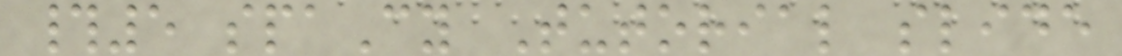#5 spaCy Tutorial slide
